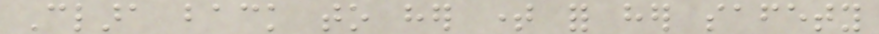Clara back to her time for her safety
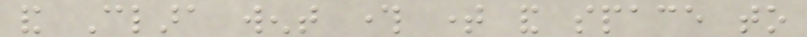and Clara went through time and space to
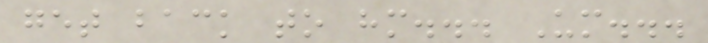get back to him... Um...
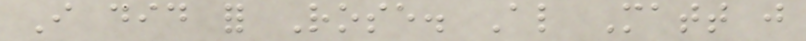I did for Rose. Also Matt just
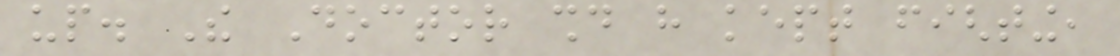up. The Doctor should have kept fighting,
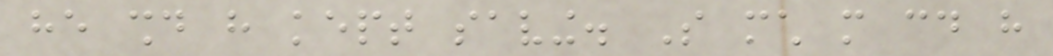he should have kept saving. So much more could have
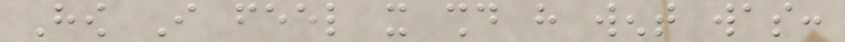How I feel it should have went was:
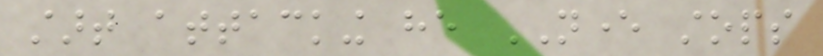start attacking he NEVER stops
